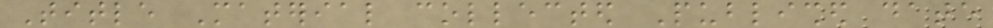Title Material collected Published date
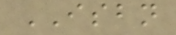ISBN
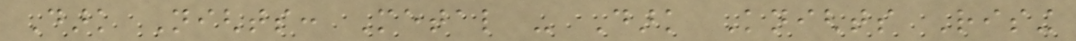Dark Nights: Metal - Dark Knights Rising
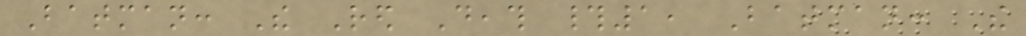Batman: The Red Death #1, Batman: The
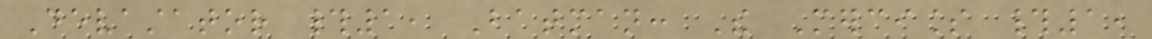Devastator #1, Batman: The Merciless #1,
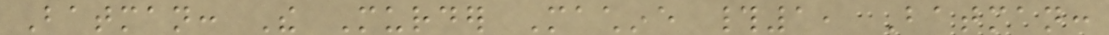Batman: The Murder Machine #1, Batman:
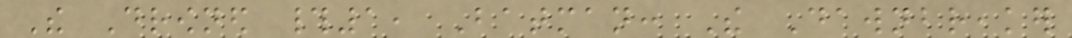The Drowned #1, Batman: The Dawnbreaker
